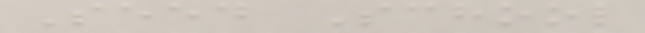Seed School
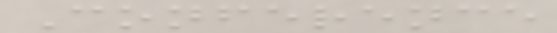Conference
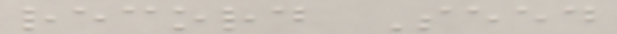record Seed
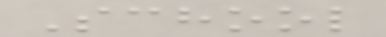School
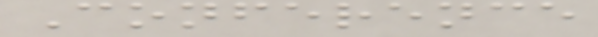Conference
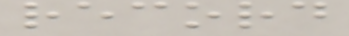record
